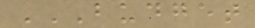BUDGET
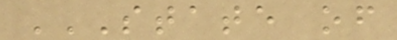STATE OF
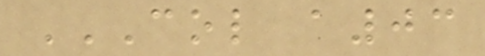COL A03
